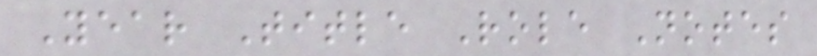Year Title Role Notes
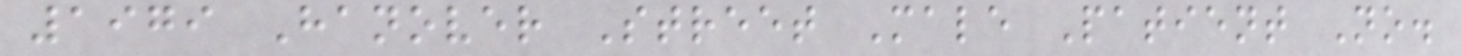1979 Hanover Street Male Patient No.
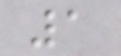1
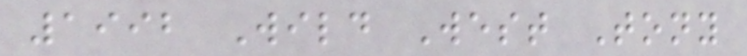1992 Wild West Tony
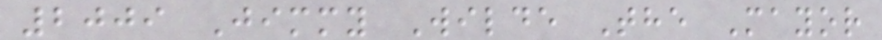2009 Jimmy Wilde The Mayor
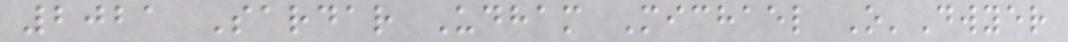2021 Sardar Udham Michael O'Dwyer
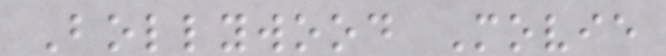Bollywood Movie
